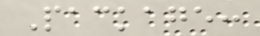Package:
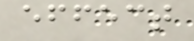effect
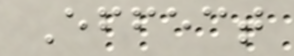Effect
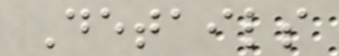Details
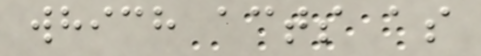which acts as
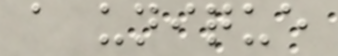a unique
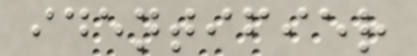identifier
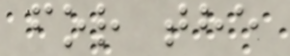for the
